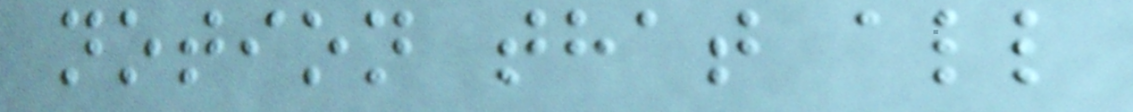notion that all
